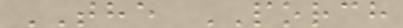THE PORCH
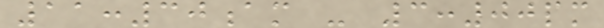11:30am - 3:00pm
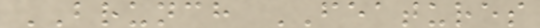BRUNCH FEATURES
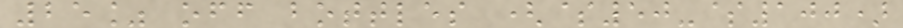25% off bottles ($50-$100)
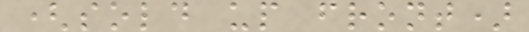(sold up front)
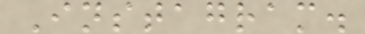Instagram.
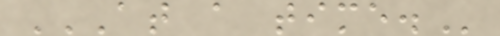AT A TIME.
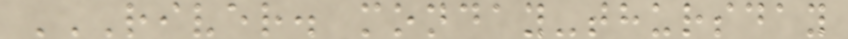RIVER. MONDAY-THURSDAY
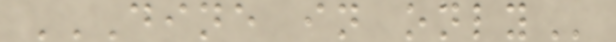DINE IN ONLY
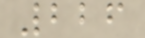226
